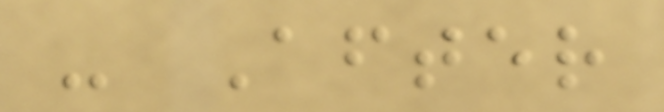- After
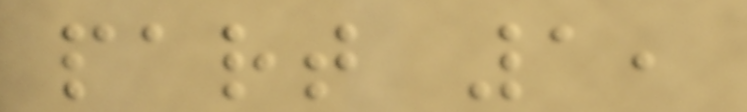part 1,
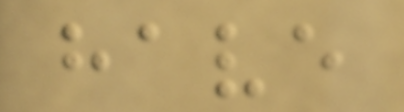have
